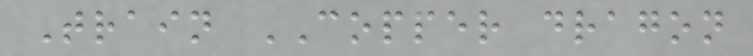Train COPPER dragon
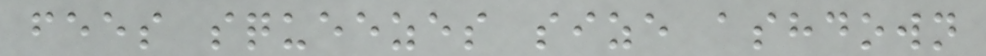fees squeezes size ashdown
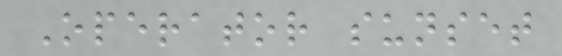Operator sunset
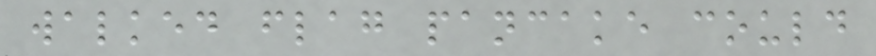walked flag pancake could
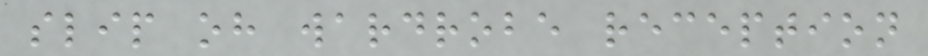slip oh wardrobe reception
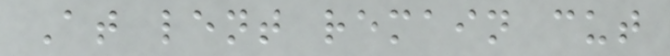At lent remain cut
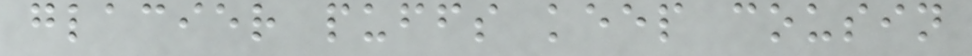glacier puffs keep cousin
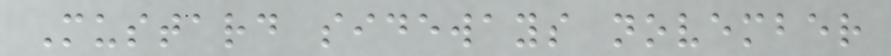Mustard sideways november
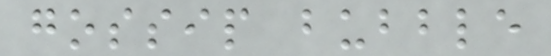gossip bubble
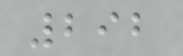292
